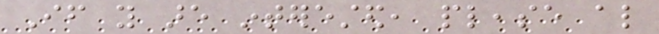If you are interested, please also
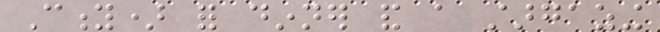City) for dinner and a stargazing
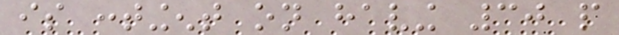is contingent on having 30 people
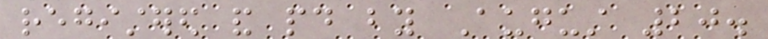registered and paid by August 20.
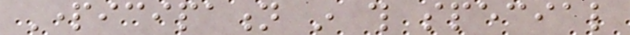Participation in this special
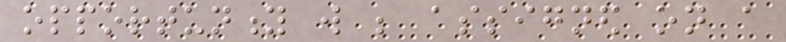opportunity will be assigned on a
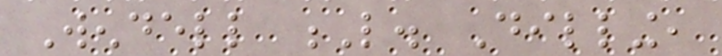Wendell L. Dilling,
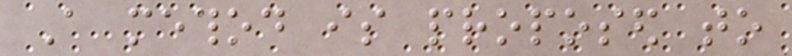A method is proposed to
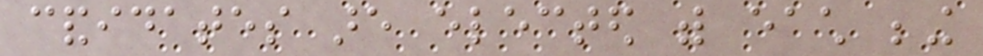candidates are elected with each being
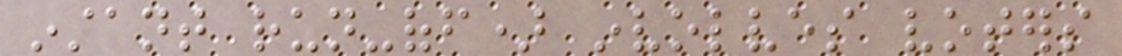instant run-off) involves voters
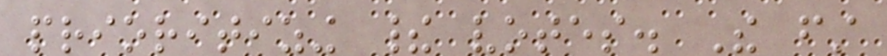prioritizing their votes. The first
